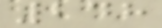248
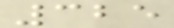325
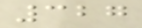327
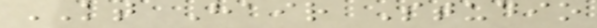KT Hair Studio
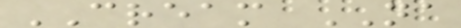CREAM NA
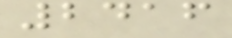2416
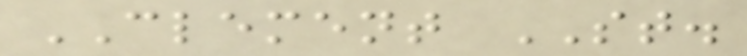CLEMENT ST.
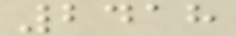2418
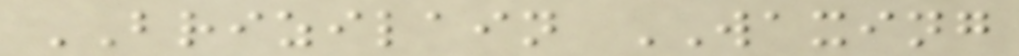BRIZILAIN WAXING
